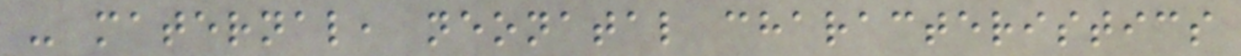- maternal, neonatal characteristics
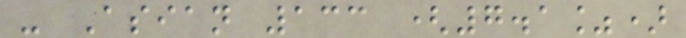- Asian 133 (7.1%)
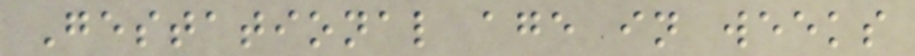Gestational age in weeks
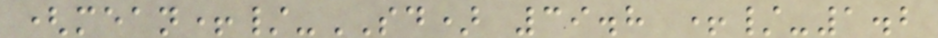(mean+/-SD) 39.8 +/-1.2
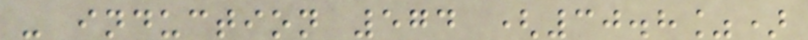- induction 574 (30.8%)
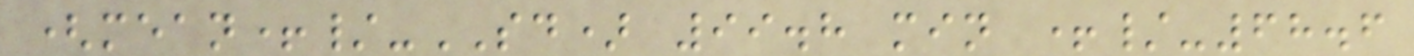(mean+/-SD) 99.8 min +/-68.6
